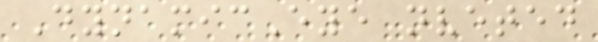DynamicEye nveted
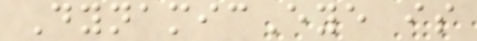DynamicEye is
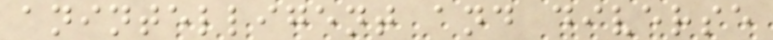anintelligent and diverse
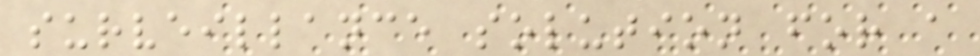surveillance solution for a
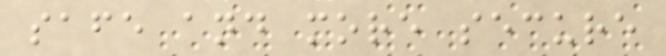safe and more secure
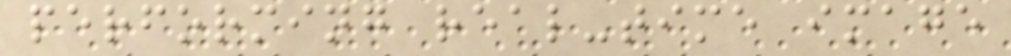performing real-time image
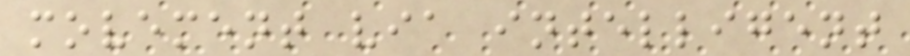movement via intelligent
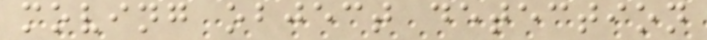moving object detection
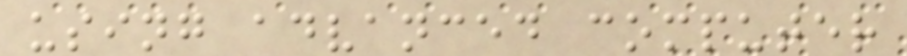using advanced computer
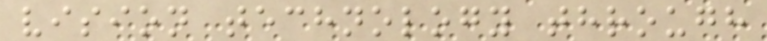vision technology through
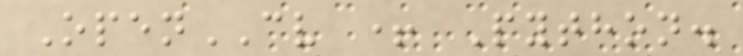OpenCV + Python.
